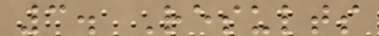3. Results
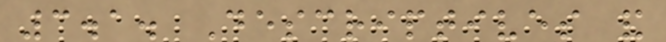3.1. Descriptives and
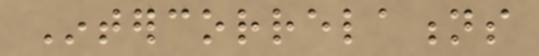Intercorrelations
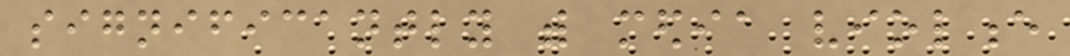significantly with media violence
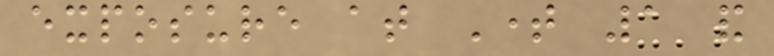exposure at Time 1 and
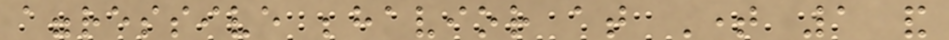aggressive behavior at Time 1 and
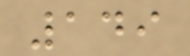149
